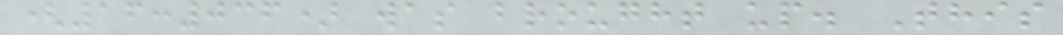(16:036) was brought up. This
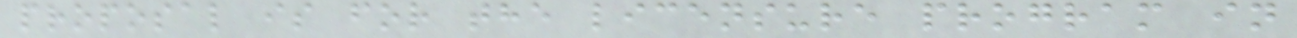proposal is for the licensure program in
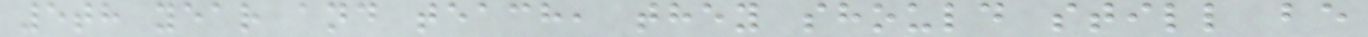5th year and teach, they should still be
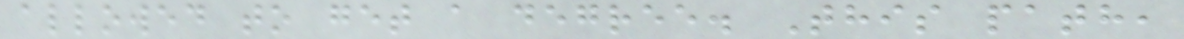allowed to get a degree. This path,
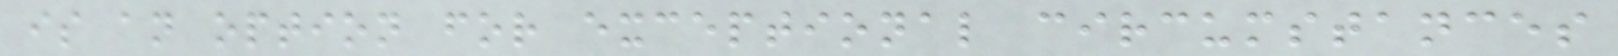is an option for exceptional circumstances
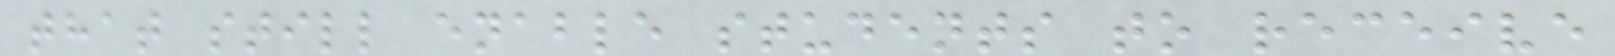that still enable students to receive
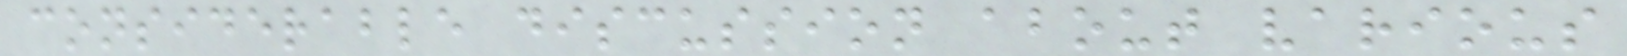considerable discussion about various
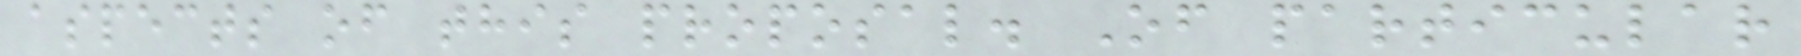aspects of this proposal. Of particular
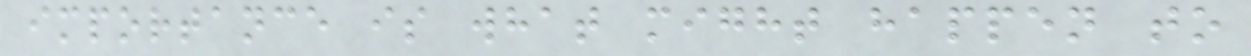importance is what might happen to
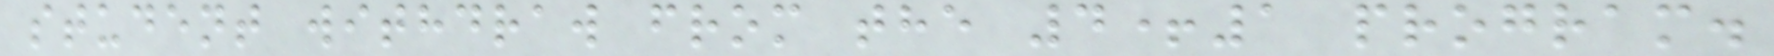student withdraw from the 4+1 program.
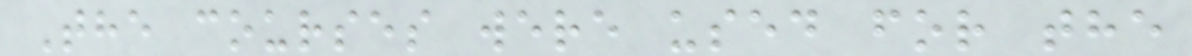The courses were used for the
